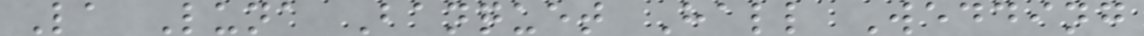La Luna Banquet Hall Wedding
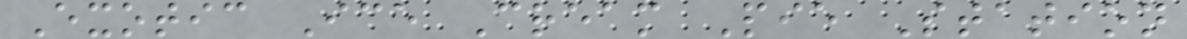Exotic Ice Cream Pie Station
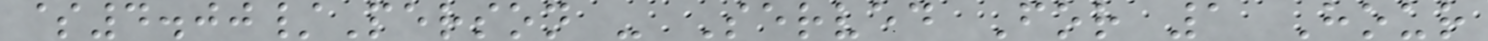$4.00/Person - Served For 1 Hour
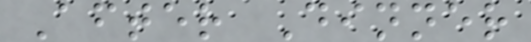After Dinner
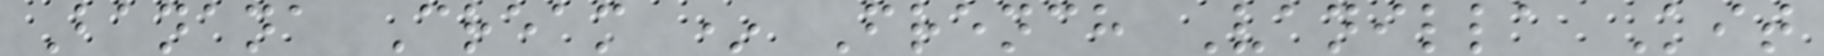Banana Cream * French Vanilla Kit
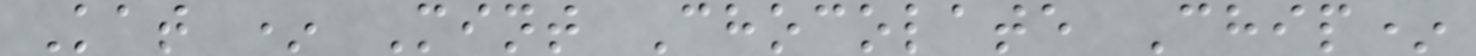Kat * Mint Chocolate Chip*
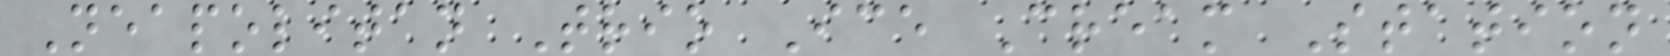Neapolitan Trio Ice Cream Station
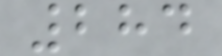284
